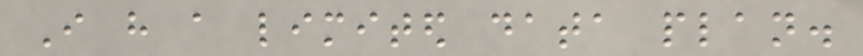I have a limited data plan.
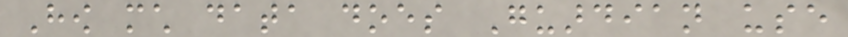How much data does Guardian use
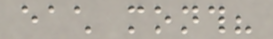each month?
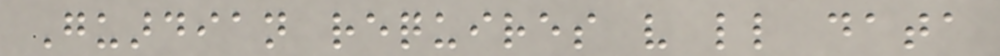Guardian requires very little data
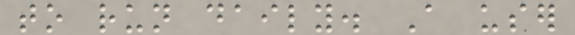to run daily. A user
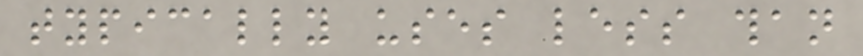typically uses less than
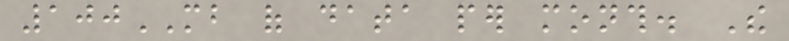100MB of data per month. The
